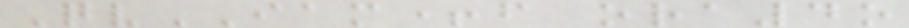QvIAM+f ora4o
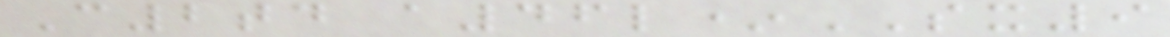C2td a46l*SX9
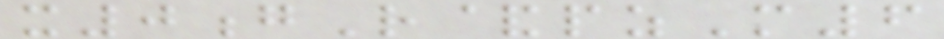x0gR&pzM6
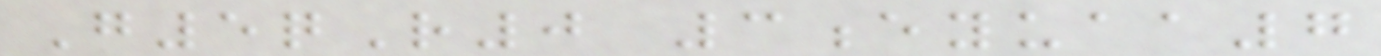G5qR0 3eyuaa7
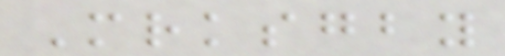Mrksgby
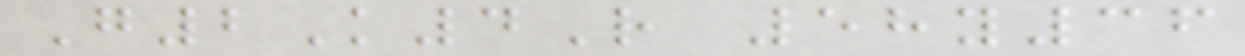G2K4R 58y36
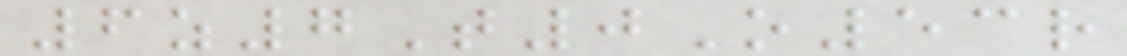6z7T0O53r
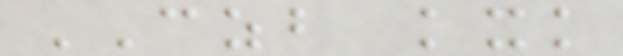CZB kxk
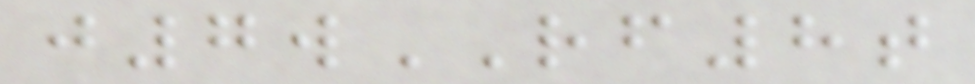j7wRF8t
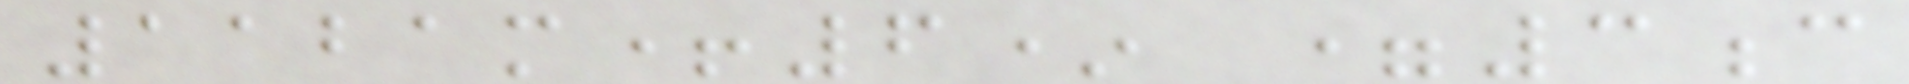1121m+6* =3c
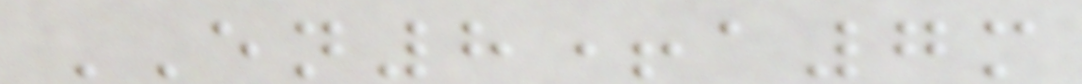EN8+a7m
